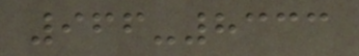966-8333
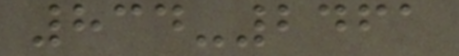834-2461
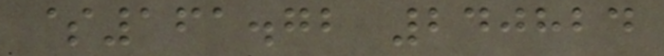$161.72 240824
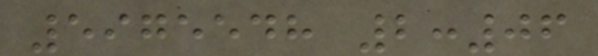5975548 2:06
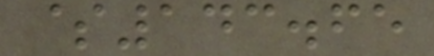$143.65
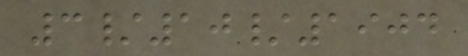3/10/1904
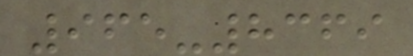965-8369
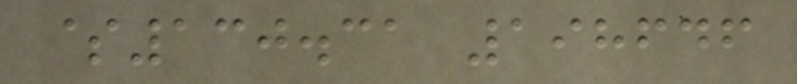$130.31 198646
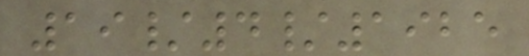19/4/1925
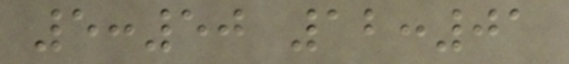5:50 12:01
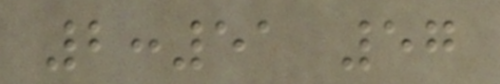2:51 57
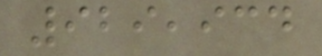929,934
